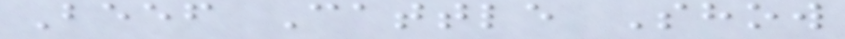Beef Cattle Show
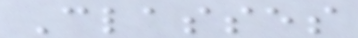Classes
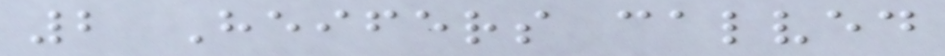2 Heifers calved
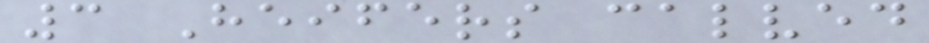3 Heifers calved
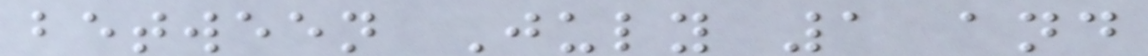between July 1 and
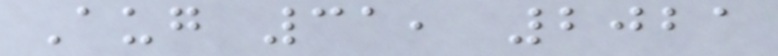Aug 31, 2021
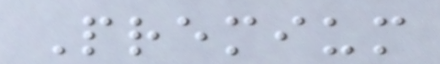Premium
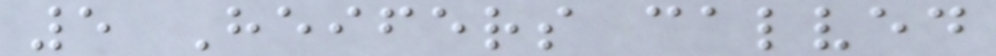5 Heifers calved
